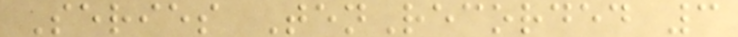Series TenRecorded 3
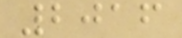2016
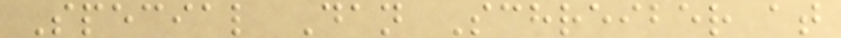Special Dan Schreiber at
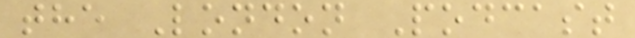the London Podcast
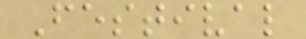Festival
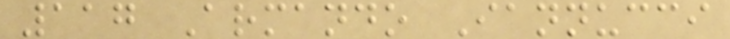117 Armando Iannucci
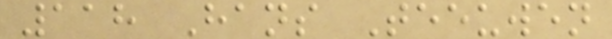118 Hans Teeuwen
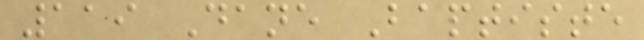119 Dane Baptiste
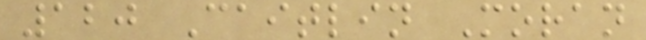120 Caitlin Moran
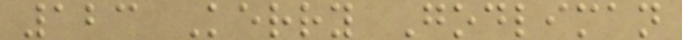123 Kerry Godliman
